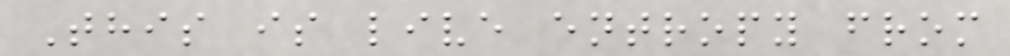This is live entropy from
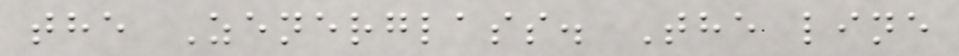the Zenerglass. The line
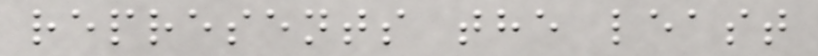represents the least
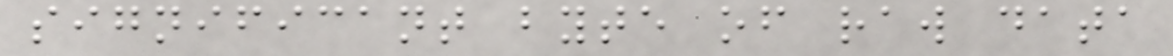significant byte of raw data
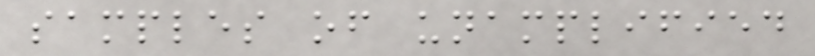samples of unamplified
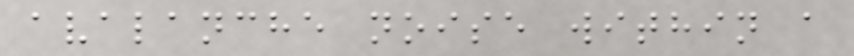avalanche noise within a
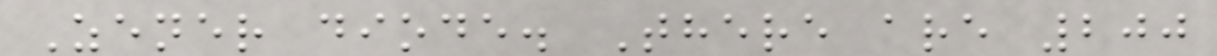Zener diode. There are 200
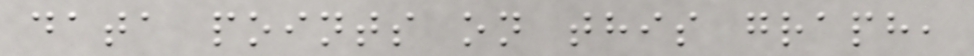data points on this graph,
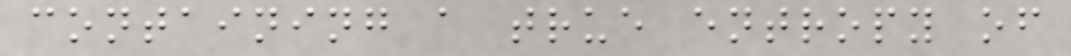containing a true entropy of
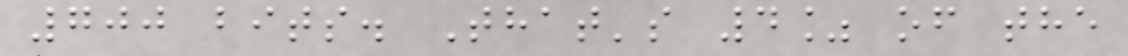700 bits. That's 4% of the
